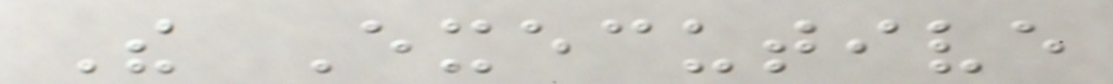The Executive
